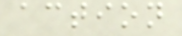action
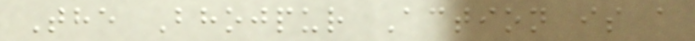The Bhojpur Action is a
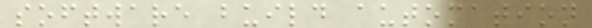software build automation
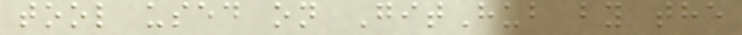tool used on GitHub by the
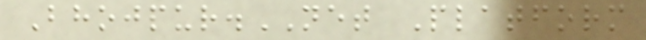Bhojpur.NET Platform
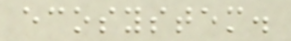ecosystem.
